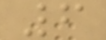6
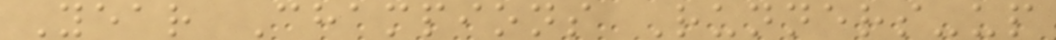Year Champions Runners-up
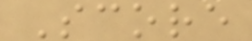Score
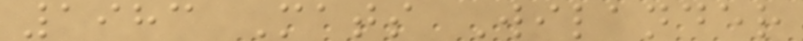1983 Mats Wilander
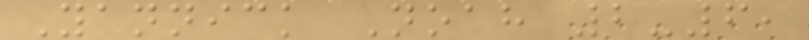Yannick Noah 2-6,
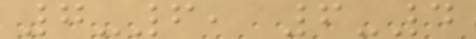7-6, 6-4
